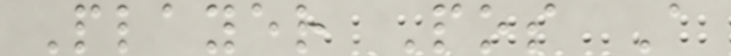Player Pos A
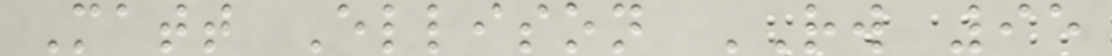Matt Ellison RW 95
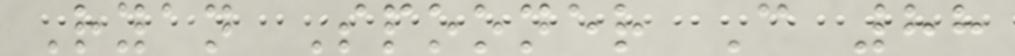Ryan Spooner C 88
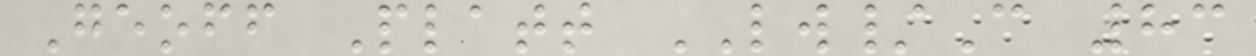Geoff Platt LW/C 83
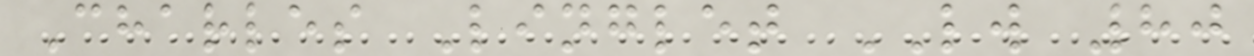Charles Linglet LW 80
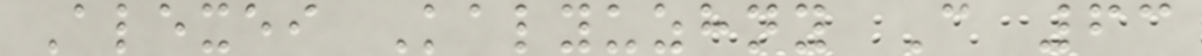Alexei Kalyuzhny C 63
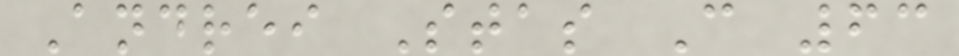Andrei Stas C 63
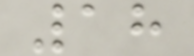18
